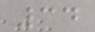34
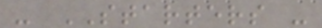- STARTERS -
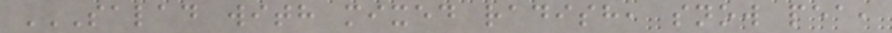SALAD WITH MIXED RADISH, SNOW PEA,
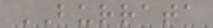BURRATA
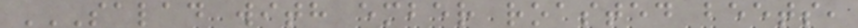SALAD WITH EMBER ROASTED BEETS,
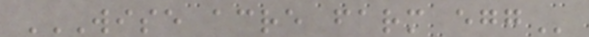WISE ACRE FARM EGG
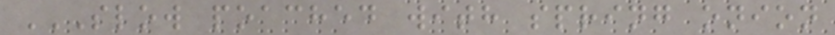SLOW POACHED WITH SPRING ONION
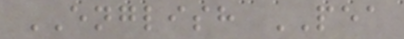ENGLISH PEA
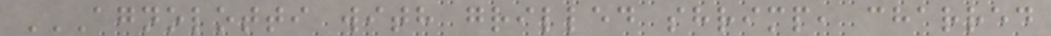AGNOLOTTI WITH GRILLED SHRIMP, CHARRED
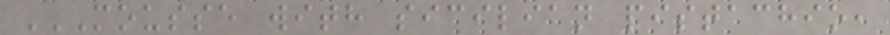MOUSSE WITH SICILIAN PISTACHIO,
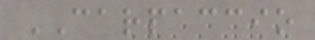CARPACCIO
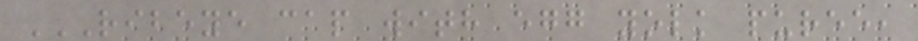RIBEYE CAP WITH EGG YOLK PUREE,
